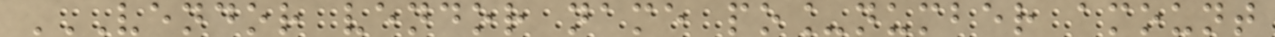VENDOR VENDOR NAME PO_NUMBER AMOUNT
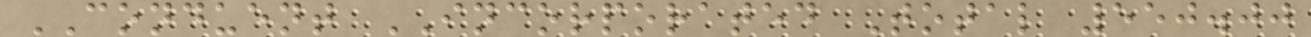CONDUENT INCORPORATED Total 550.00
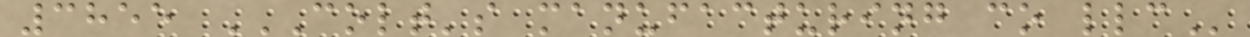3855 COLT'S MANUFACTURING CO LLC
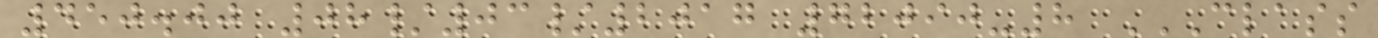450.00 08/03/2017 72090-8 CLASS
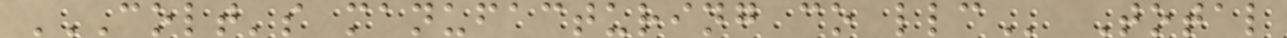COLT'S MANUFACTURING CO LLC Total
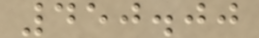450.00
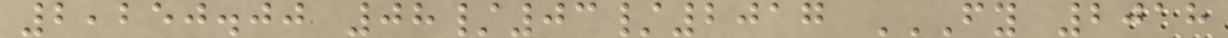2,250.00 08/03/2017 FY 2018
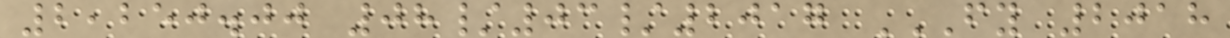2,250.00 08/03/2017 FY 2018
